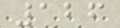126
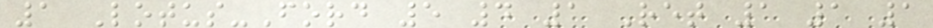1 Lotus-Ford 5 4 1 Ret 1 1 1
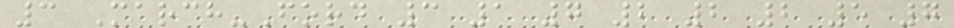3 March-Ford 3 1 7 2 2 2 5 7
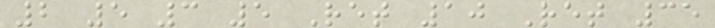2 5 3 5 Ret 10 Ret 35
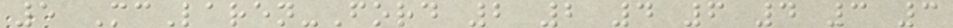5 McLaren-Ford 2 2 4 6 4 3 3
